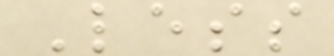Less
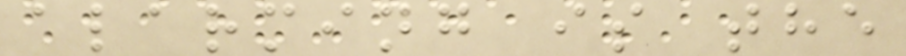alarming is the
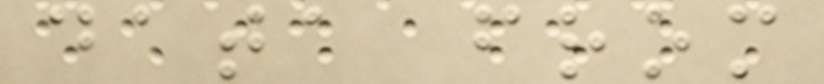data from
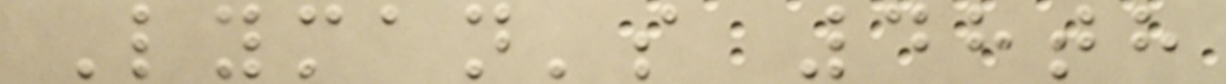Lyman's 48th
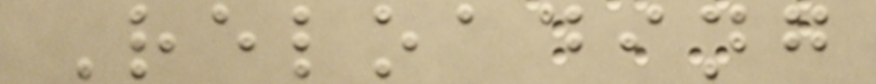Reloading
